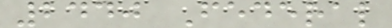2440 Federal
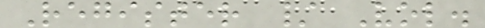Register / Vol.
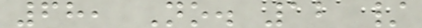68, No. 12 /
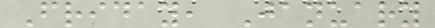Friday, January
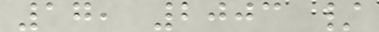17, 2003 /
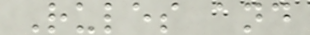Rules and
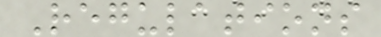Regulations
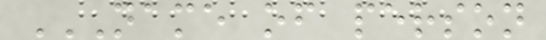NAME OF PERSON
